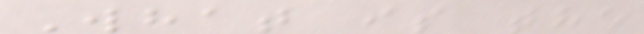What is the
